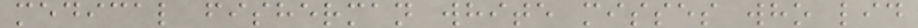medical fisherman white misses who lid
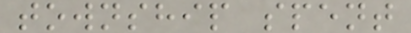township spent
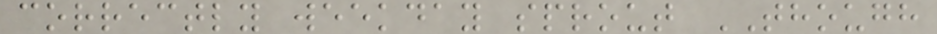correctly weekday sprout THOUGH
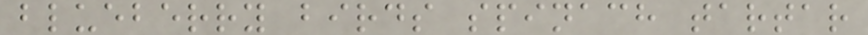blueberry birds spinach tartar
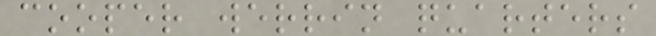cooper werrin quarters
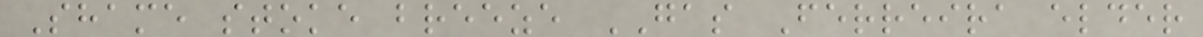Shame stoke breeze GAS Ferreira elder
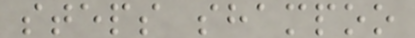steps shampoo
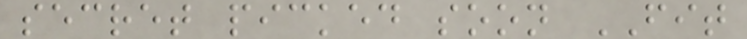secret picked soon FIT
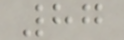87
